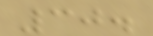30.
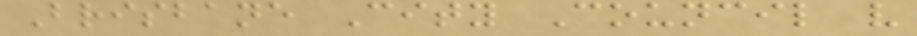Brisbane City Council v
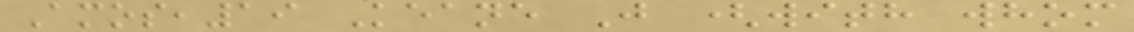Amos,19 Keane J (with whom
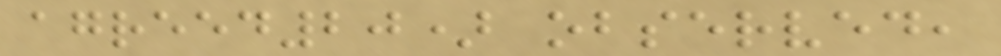agreed20) observed,
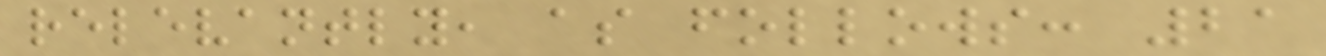relevantly, as follows: 21
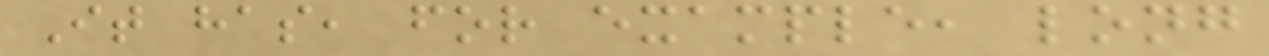It has, for example, long
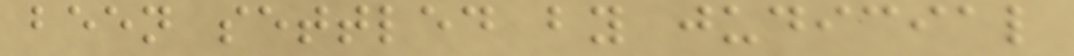been settled by judicial
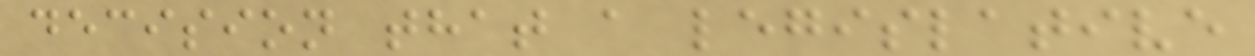decision that a legislative
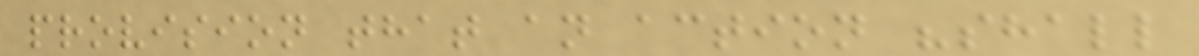provision that an action "shall
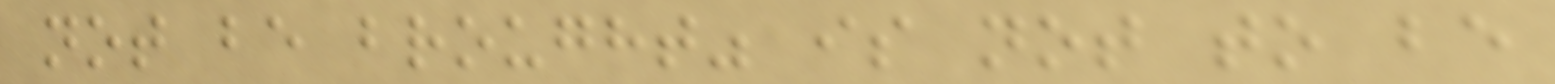not be brought" is not to be
